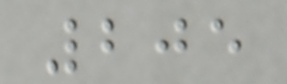205
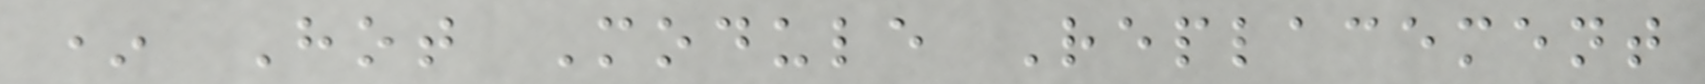* Hot Module Replacement
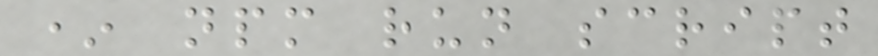* npm run script
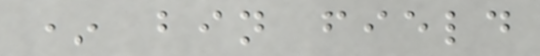* bin field
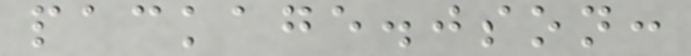package.json:
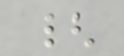{
